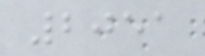2051
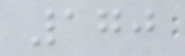170
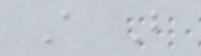A B
